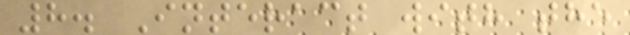8. Interact with the
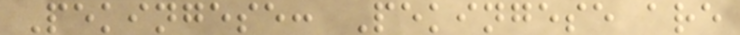Pekingese: Pekingese are
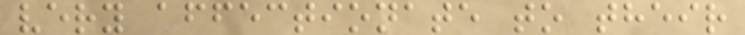very affectionate to their
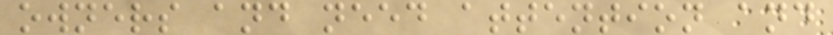owners and need attention and
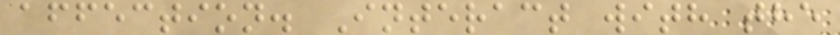affection. Interact with the
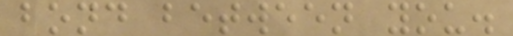bond between you.
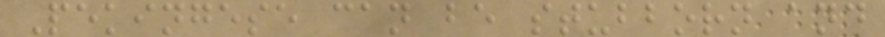Pekingese can be stubborn and
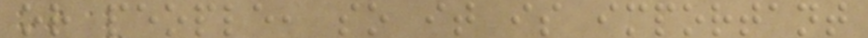or people, so it is important
